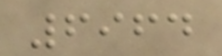6964
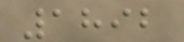1892
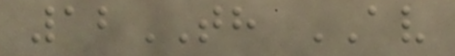12TH AV
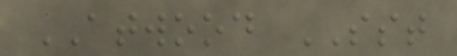ATWOOD SST
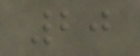20
